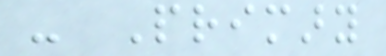- Primary
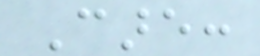Care:
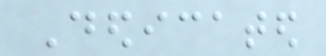Dedicated
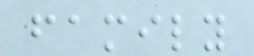family
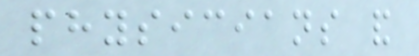physicians and
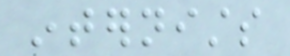internists
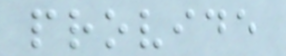provide
